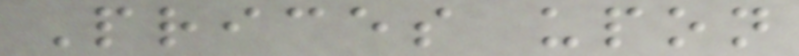Prices upon
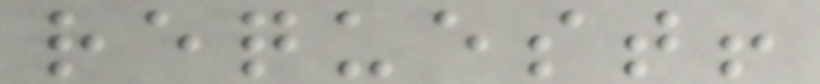request!
